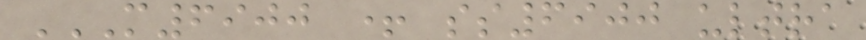M6900 + SS6900 ULTRA
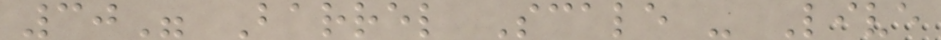30" Barrel Scale - Live
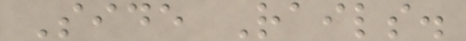Side Rails.
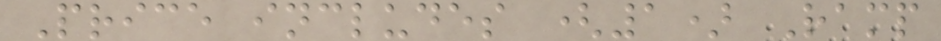Price includes (1) Ramp
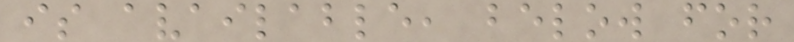is available, below for
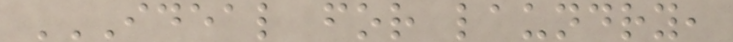IDEAL FOR LAUNDRY,
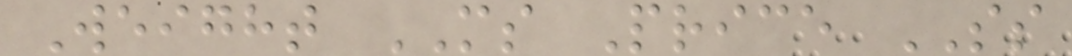Weight MS Price SS
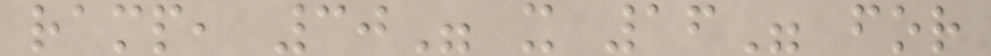ramp, 30" x 16" for
